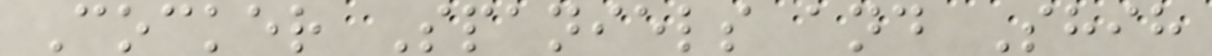Cocker Spaniels and Shih
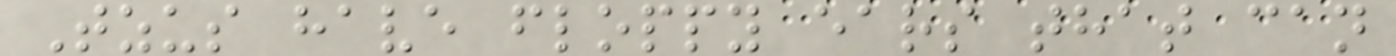Tzus have floppy ears that can
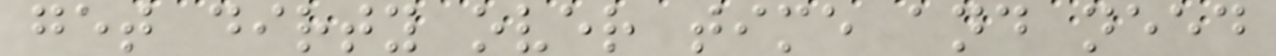get dirty over time and need
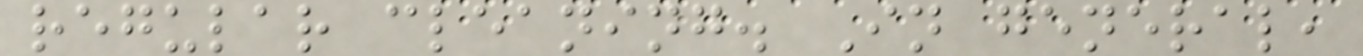regular cleaning. In general,
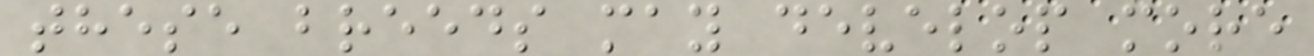these breeds may develop more
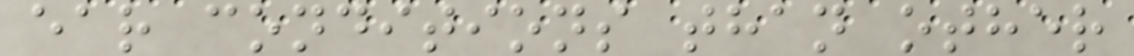ear conditions than other
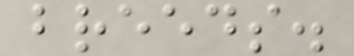breeds.
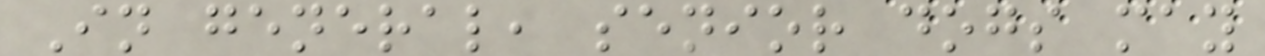In general, senior dogs may
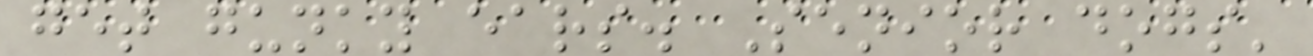get gunky ears. Senior dogs'
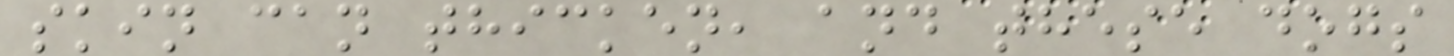skin can thicken, and these dogs
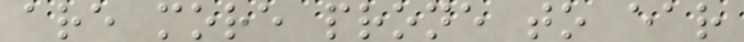are more prone to ear
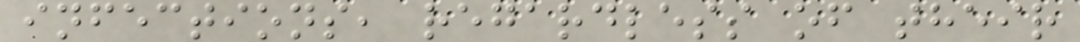infections, regardless of their
